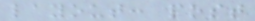layout: post
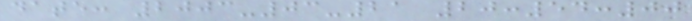date: 2003-03-21 20:54:00
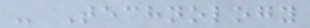- Technology
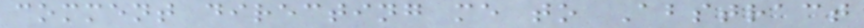comment directing me to Abstract
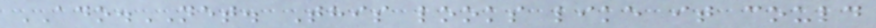ADO.NET. This looks like it could
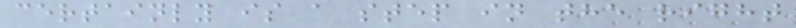certainly is a step in the right
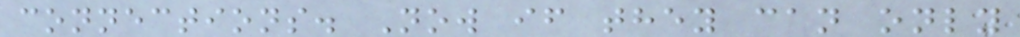connections. Now if they can only
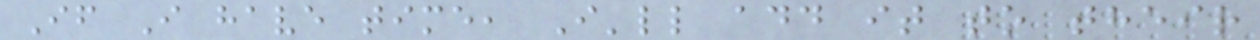If I have time, I'll add it to their
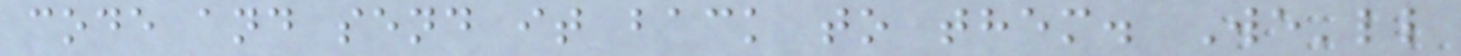code and send it back to them. We'll
